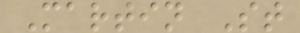Martin St
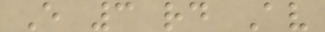E 3 rd Av
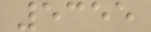5355
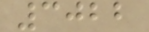3022
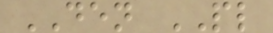DEN PL
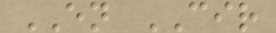EN CIR
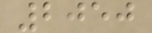2050
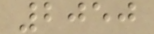2050
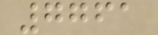7761
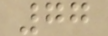77
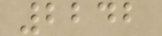2242
